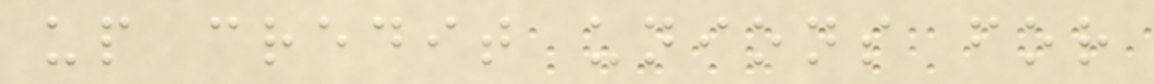up credit unions for
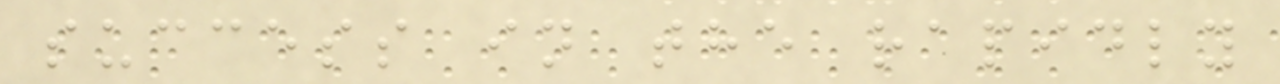success in the rapidly
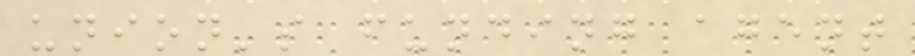union's funding agent
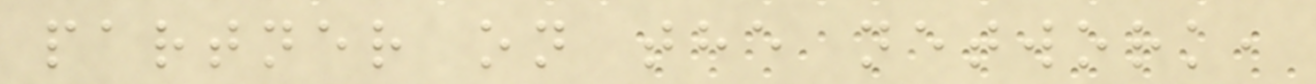partner on the network,
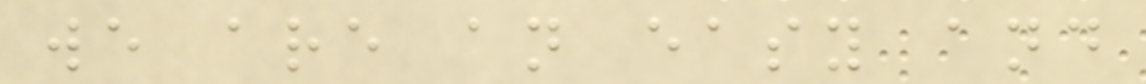we are an easy and
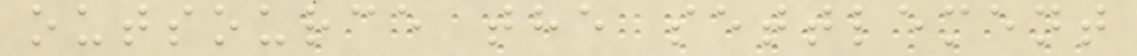outsource the settlement
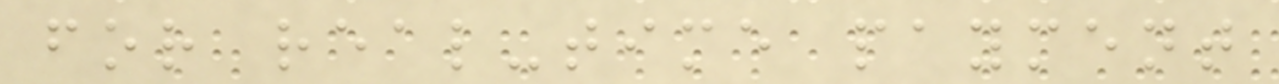for real-time payment
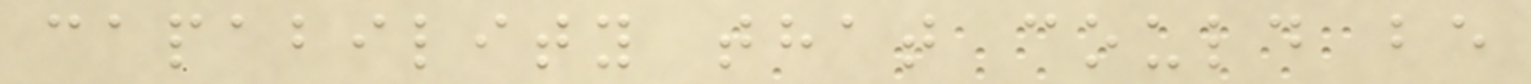capability that could be
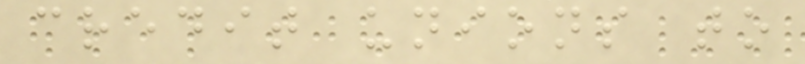credit unions to
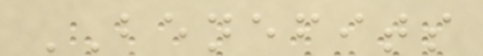BENEFITS
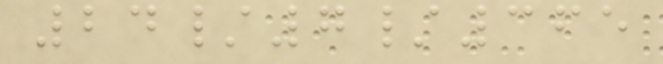24/7/365
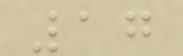17
